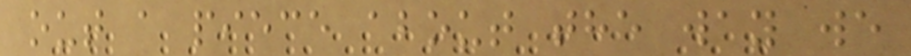out a piece about the way we
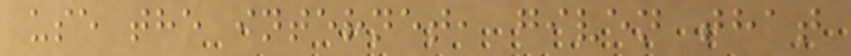use the internet, given that
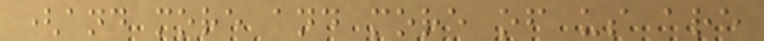(and more and more of us are
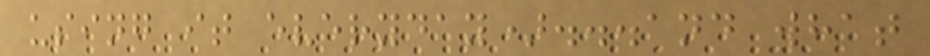using it everyday)...and what
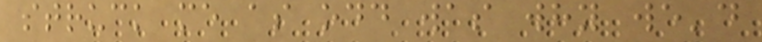struck me as odd was why we'd
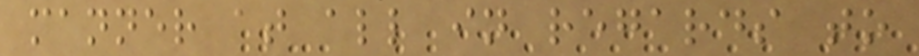manner at all in regards to
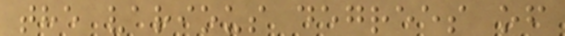the various degrees of
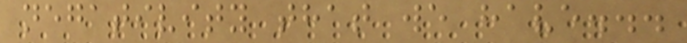negativity that we have...
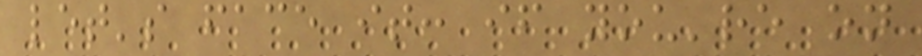let's face it: if you're on
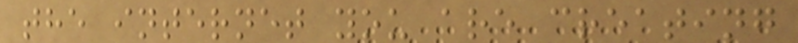the internet you are creating
